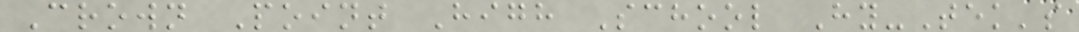Crown Point High School Hy-Tek's
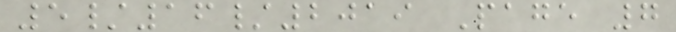5/16/2019 Page 7
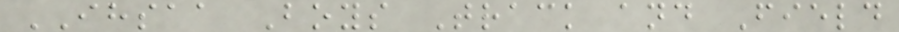IHSAA Boys Track and Field
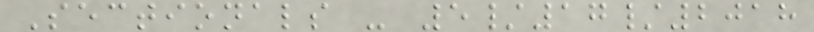Sectionals - 5/17/2018
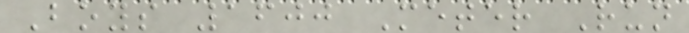Boys 1600 Meter Run
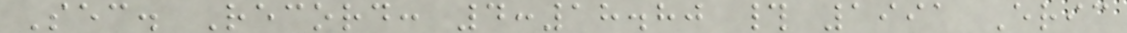Sec. Record: 4:18.80 # 1991 Eric
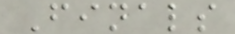Finals
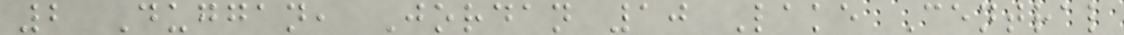2 Duggan, Jordan 10 Lake Central
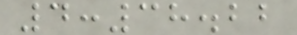4:38.22
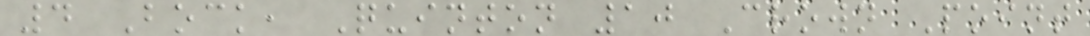4 Bock, Quinton 10 Crown Point
